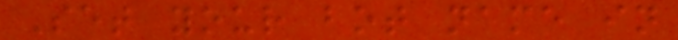Set your bot name in
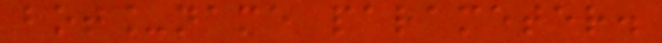bot_name parameter.
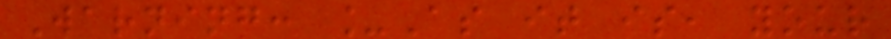Warning: _As it is, your
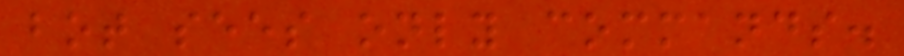bot sees only commands.
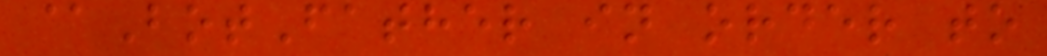@BotFather in order to
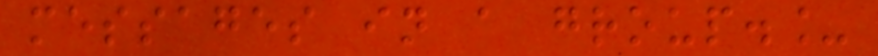messages in a group._
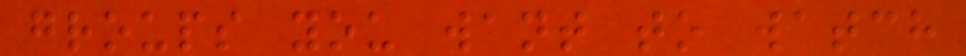groups you want to watch
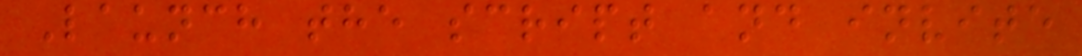Launch the script and invite
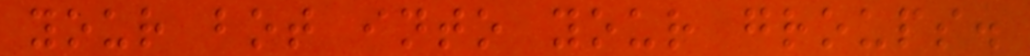your bot into your groups.
